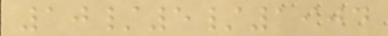10/5/1904
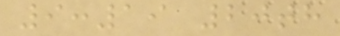9:19 20th
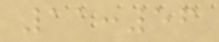11:56
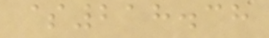$218.38
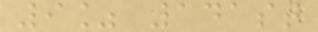9% 141st
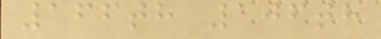166th 106th
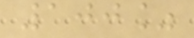100%
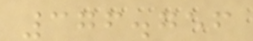376.756
